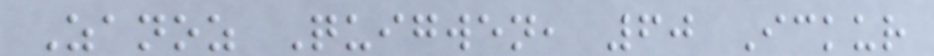Zanoz Quigwen, 60 Ickur
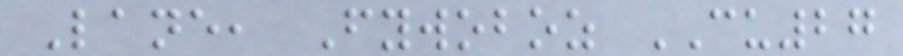Lane, Fywoboz CU27
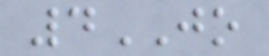4JO
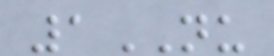1NU
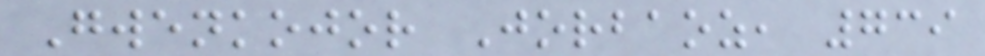Gwenkojor Jorbaoz, 739
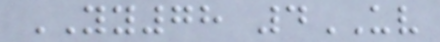YY78 4UV
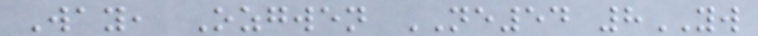Way, Ozgwen NE54 8YW
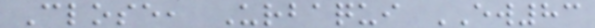Close, Urbaqui EW83
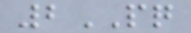2PQ
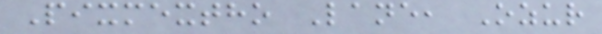Pixmextho Lane, Ozur
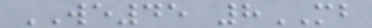WE45 8MB
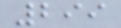299
